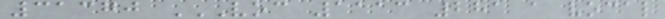31370 VOC 1113 281 A VOCAL
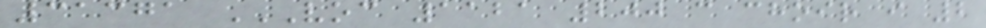31371 VOC 1121 200 C CHOIR I 2
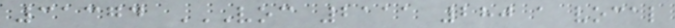31374 VOC 2111 280 A VOCAL
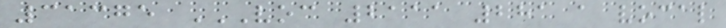31375 VOC 2111 281 A VOCAL
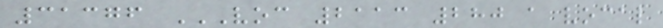31376 VOC 2113 280 A VOCAL
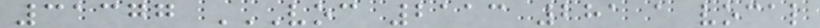31377 VOC 2113 281 A VOCAL
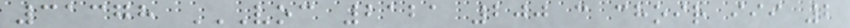31378 VOC 2121 200 C CHOIR III 2
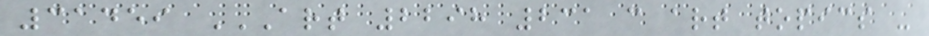31459 ART 2298 231 C ART TOPICS -
